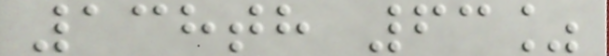138th 63%
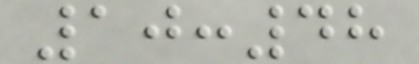10:48
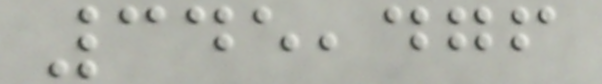345,476
